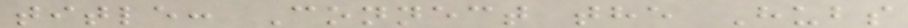title: Connect the Hubs
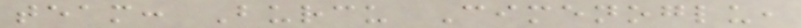team: Burcu Cimenoglu,
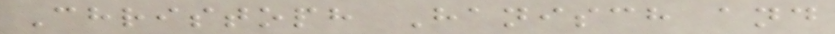Christoph Hanisch and
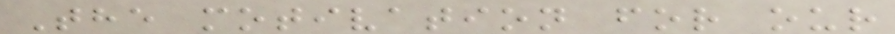The motivation for our
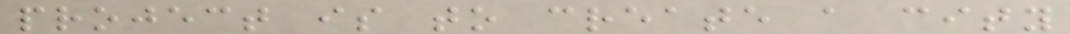project is to create a city
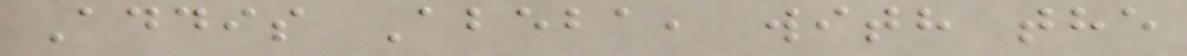Addis Abeba, with the
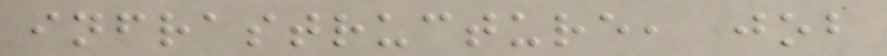infrastructure, job
